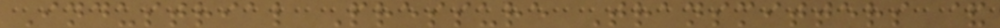Industrial Pressure Transmitters &
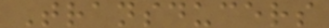Transducers
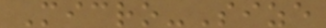Micro-Size
